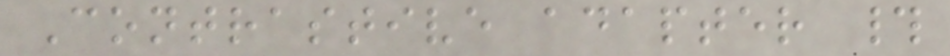Contrastive adapter #
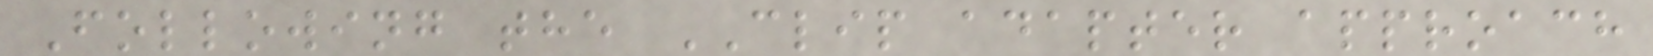Following the CLIP adapter approach
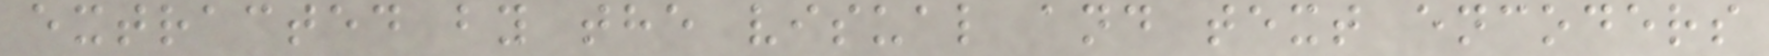extracted by the visual and text encoders
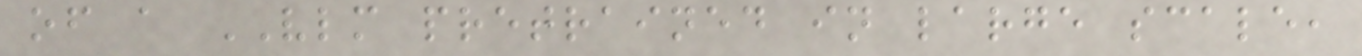of a VLM pretrained in large scale,
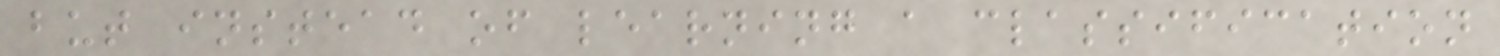but instead of learning a classification
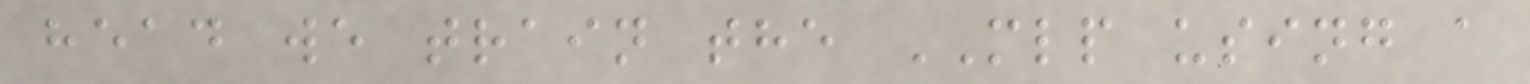head we train the MLP using a
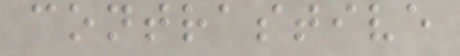contrastive
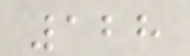128
